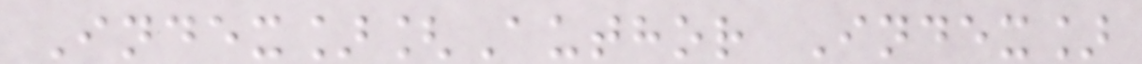Index][Author Index]
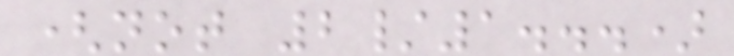(not 2/1...)
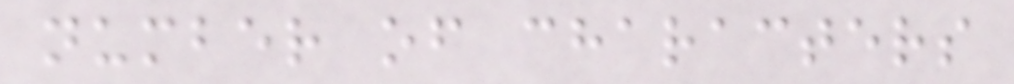number of characters
